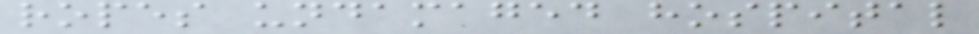ropes undamaged hospital
